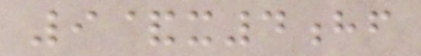9&x4hf
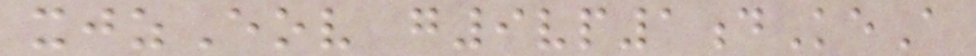xjzEov g9vp1dKeA
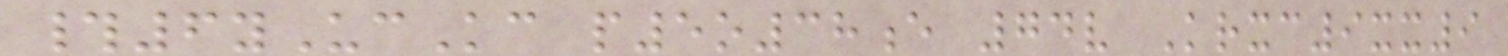#6yUcKc p5o38e 74v Krxc9xx9
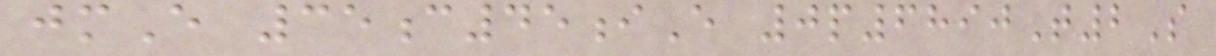jmE 35c45iE 0p6890T2S
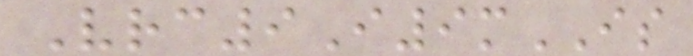Vrc9I9mIS
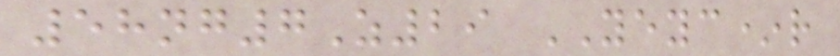58ng7Z29 YEYC*r
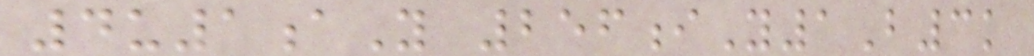4u1aY 256iY1B3k
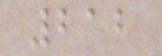212
